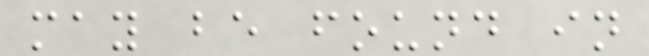may be found in
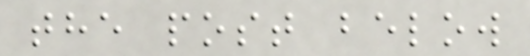the post below
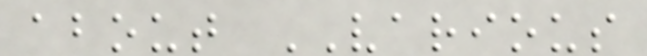about VARIOUS
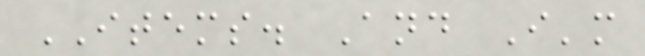ITEMS. And I'm
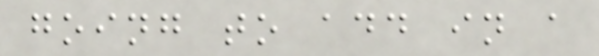going to add in a
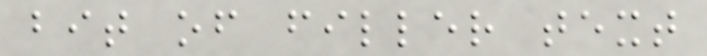bit of filler text
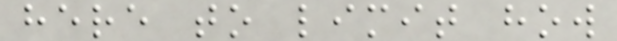here to limit how
